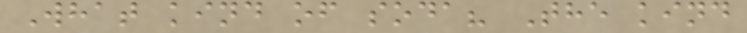What kind of soda? The kind
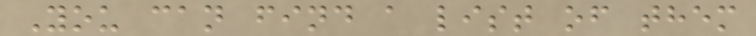You can find a list of them
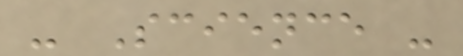- Science -
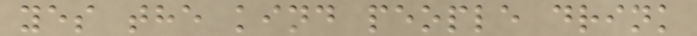yes the kind people drink
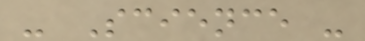- Science -
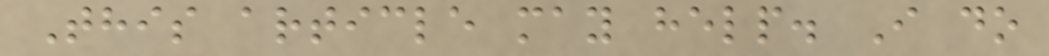This article may help. I do
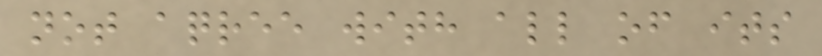not aqree with all of its
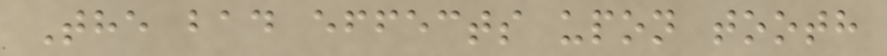The bad effects upon tooth
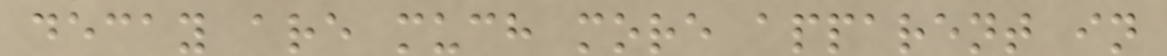decay are much more apparent in
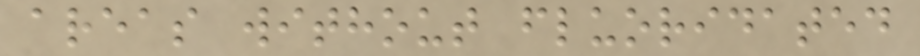areas without fluoridated
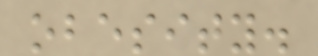obesity.
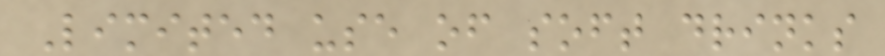Limited use of soft drinks
